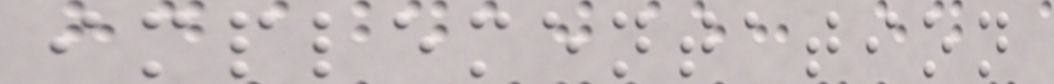implementation
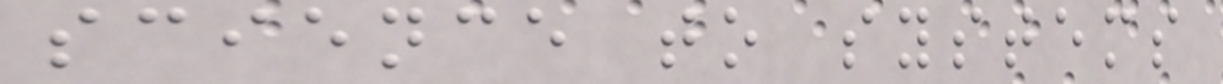science to systems
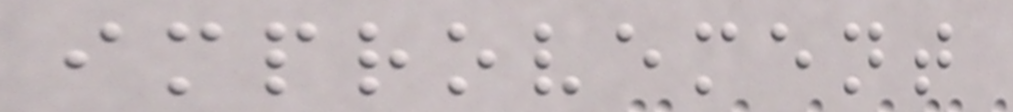improvement
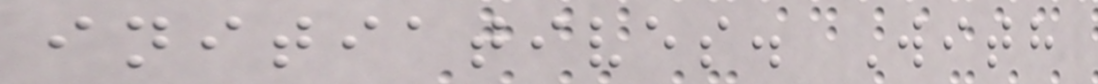initiatives. With
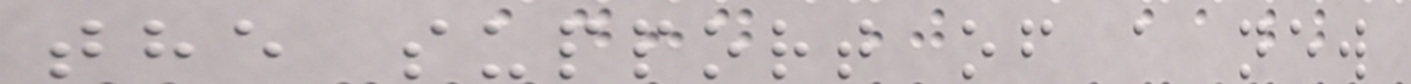the support of a new
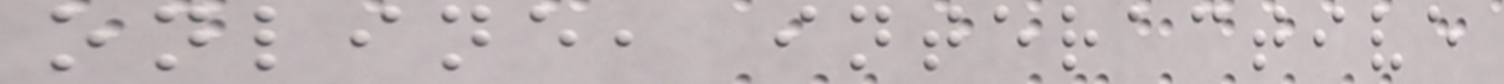online, interactive
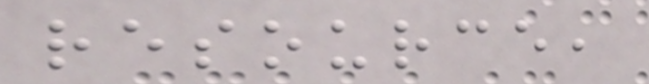resource,
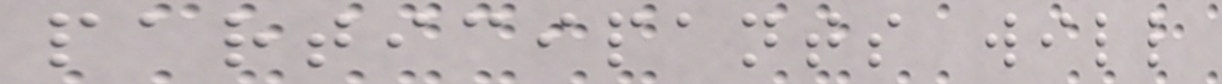participants will
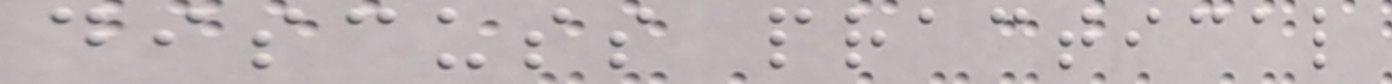discuss practical
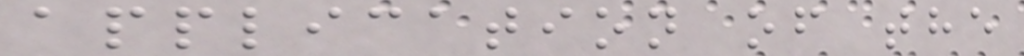application of the
